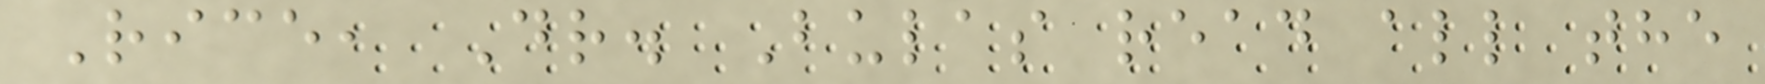Rice, Dr. Bulas read all the
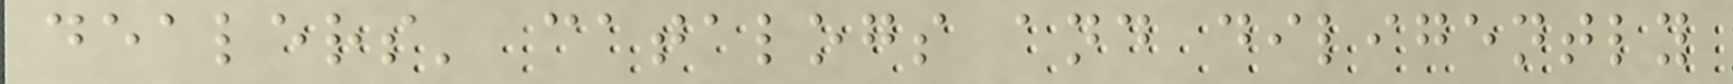dealers' catalogs and diligently
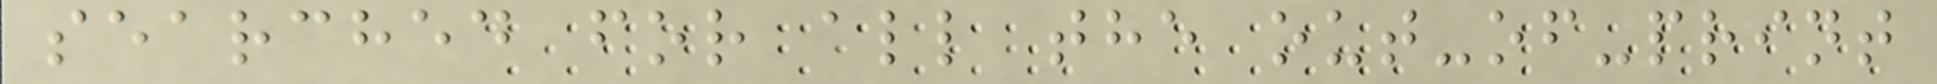searched for all the out-of-print
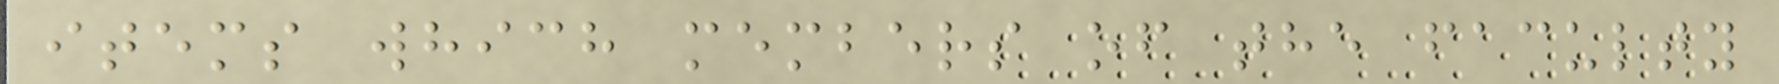items which members of the faculty
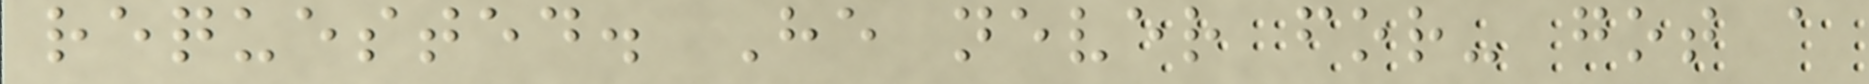requested. He never for- got a
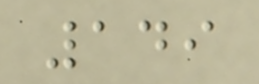149
